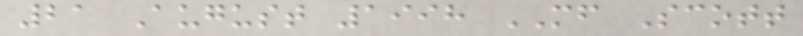21 August 1998 MF Scott
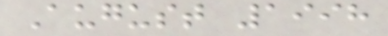August 1998
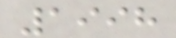1998
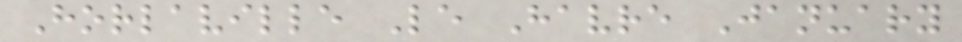Horlaville Le Havre January
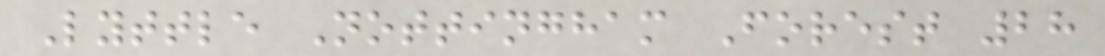Lyttle Nottingham Forest 28
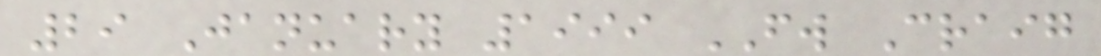29 January 1999 FW Craig
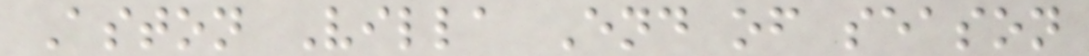Aston Villa End of season
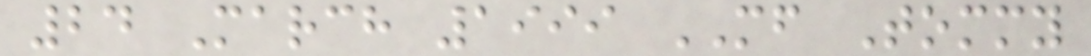24 March 1999 MF Tommy
